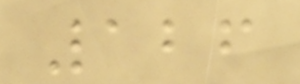126
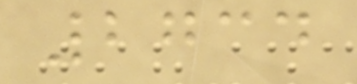2734
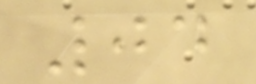04
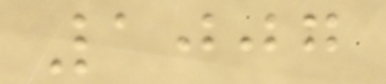1007
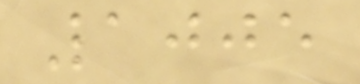1005
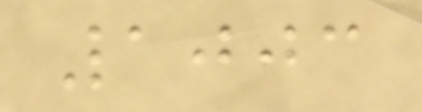1003
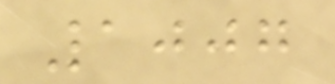1007
